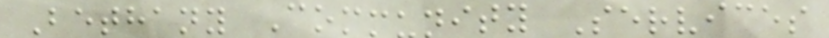Bethany Community Services
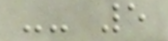-- 5
